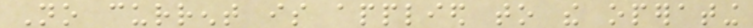No current is applied to the operating
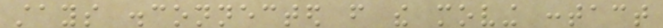stays disconnected from the moving contact
